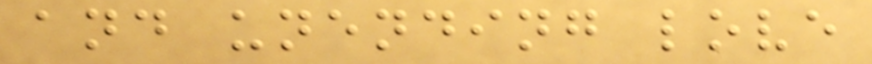and unending love
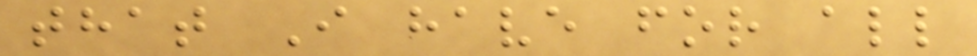that I have for all
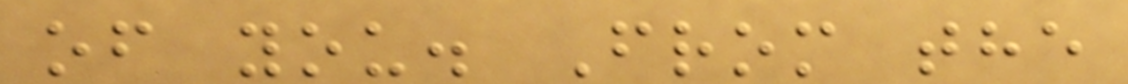of you. From the
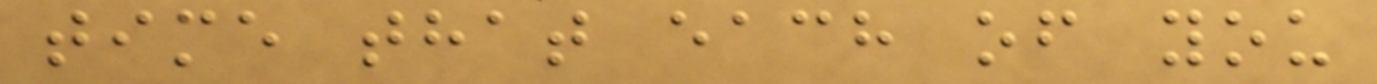time that each of you
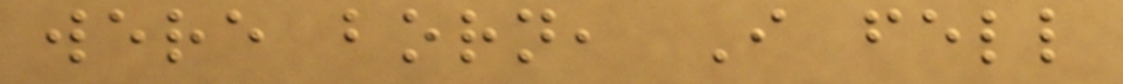were born, I fell
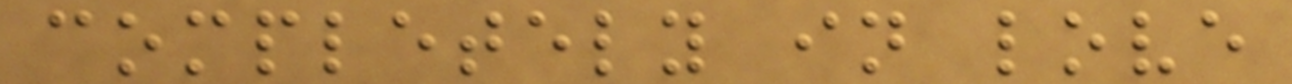completely in love
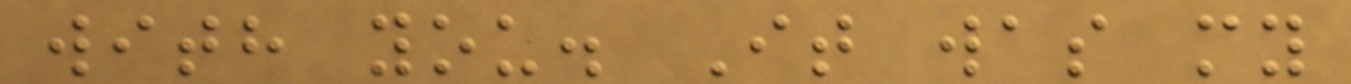with you. It was my
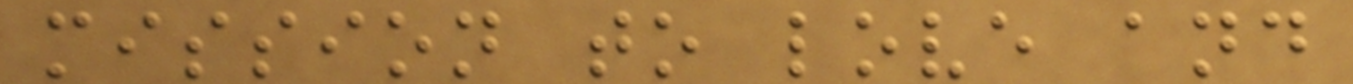mission to love and
